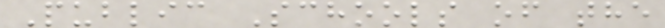Public Schools of the
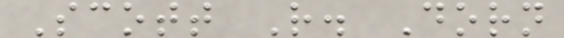Scott R. Dorn
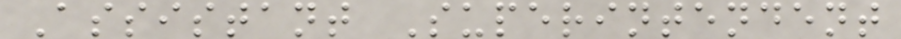Assistant Superintendent
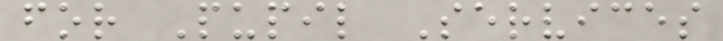for Pupil Services
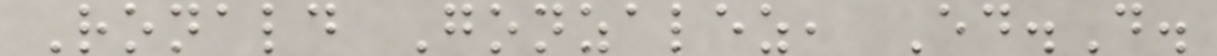Ronald Gonzalez, Ed.D.
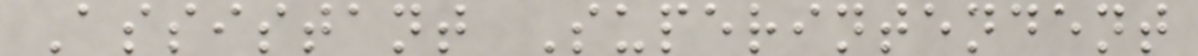Assistant Superintendent
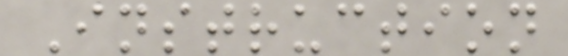Instruction
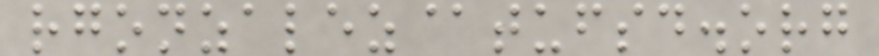rgonzalez@tufsd.org
